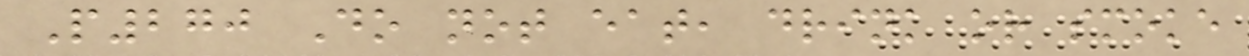P270 Do not eat, drink or smoke
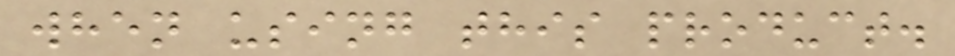when using this product.
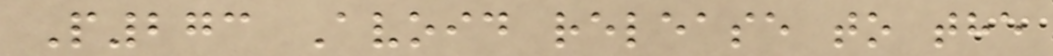P273 Avoid release to the
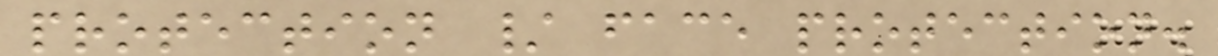protection / face protection.
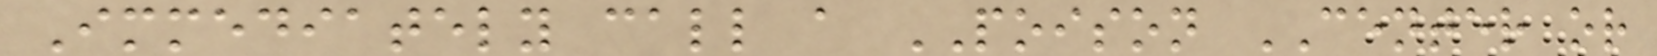Immediately call a POISON CENTER or
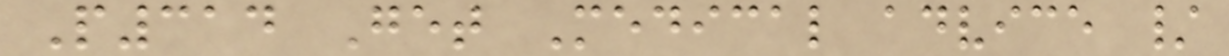P314 Get Medical advice /
